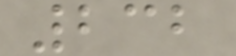232
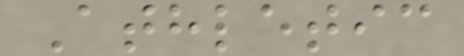Athletic
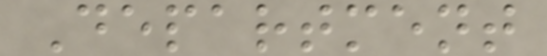Department
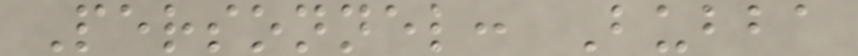Personnel: Bubba
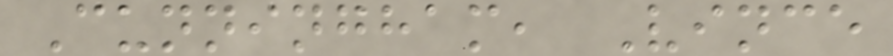Cunningham, Vince
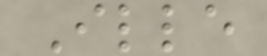Ille
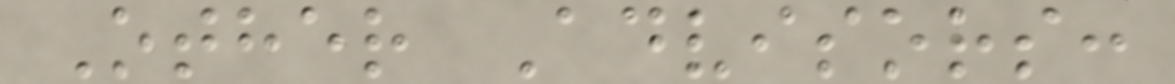Other Advisors:
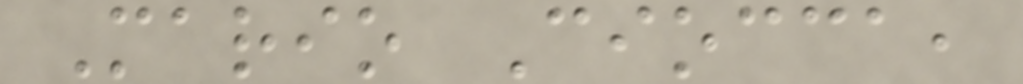Mario Ciocca,
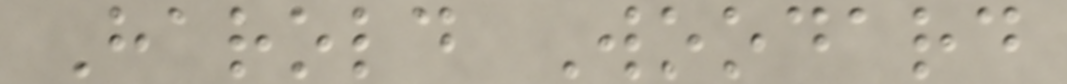Harold Woodard
